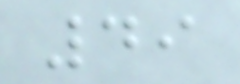49
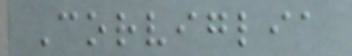Corviglia
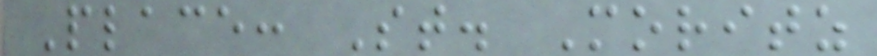Place: St. Moritz
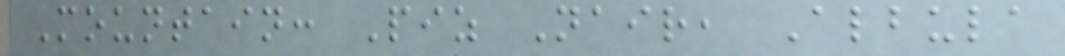Mountain: Piz Nair, Albula
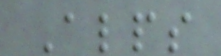Alps
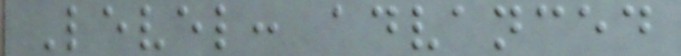Level: advanced
